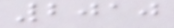2010
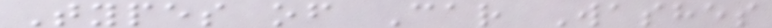Types of Car Washes
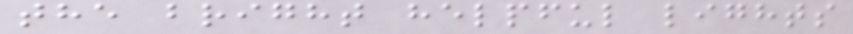the bright helpful lights
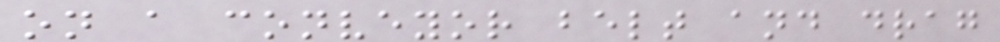on a conveyor belt and drag
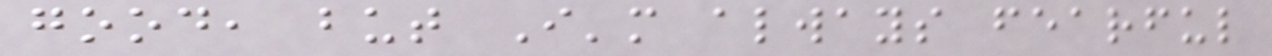good, but I'm always fearful
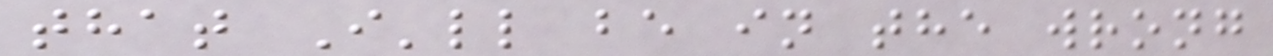that I'll be in the wrong
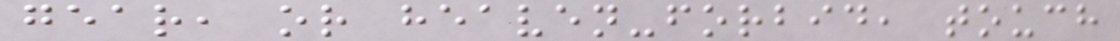gear, or heaven-forbid, touch
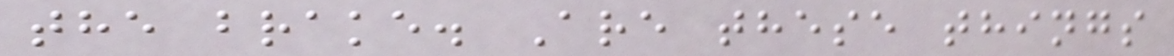the brake. Are these things
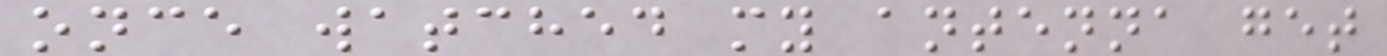once watched my antenna get
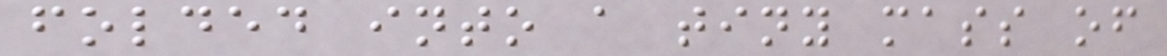folded into a tiny mass of
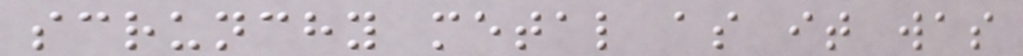scrunchy metal as it was
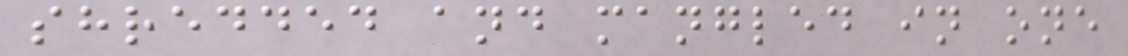shredded and mangled in one
